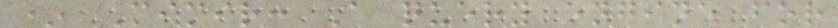* Mimir: A query engine for
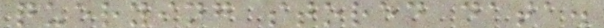querying stored data.
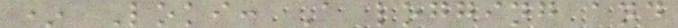* Loki: A logging and
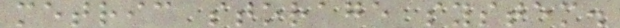metric storage system.
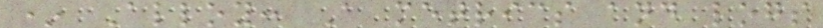* Alloy: A metrics and logs
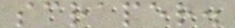scraper.
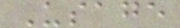Usage
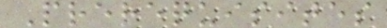Prerequisites
